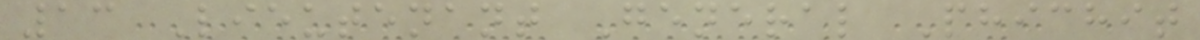13 Lieutenant General Phichit
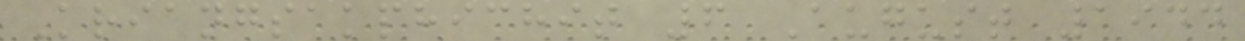Kriangsakphichit 6 August 1944
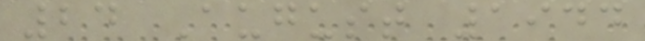24 August 1944
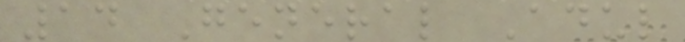14 General Adul
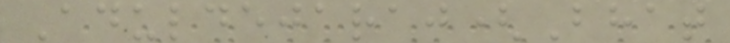Aduldejaraj(Bhat
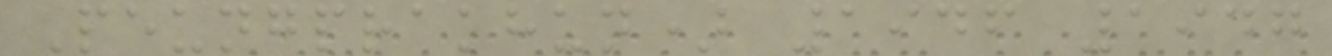Peungprakhun) 1946 1947
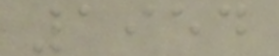1954
